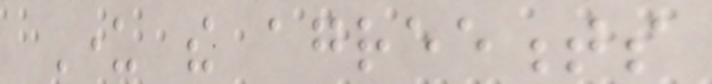Under the agreements
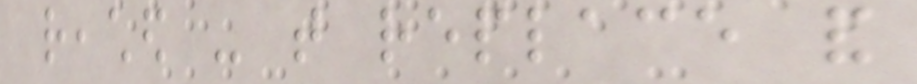reached - that replace and
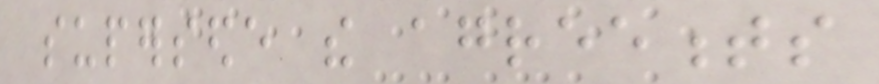supersede the agreements
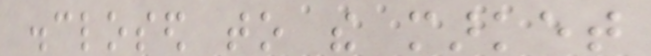disclosed to the market
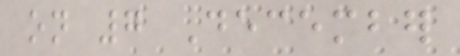on 7 December
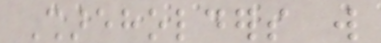Shareholders will
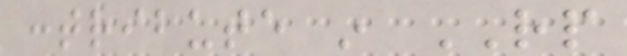contribute in RP
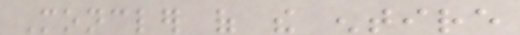Moncler of the entire
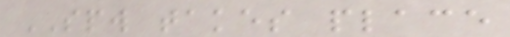SPW takes place
